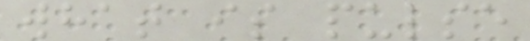what is pulse
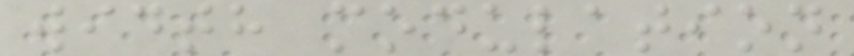width modulation
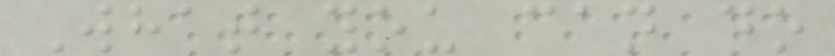What you can do
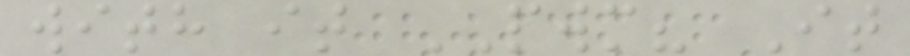with it PWM? It
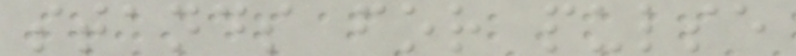stands for pulse
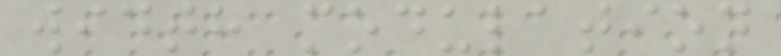width modulation
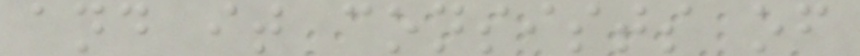and it consists of
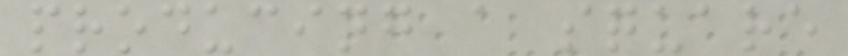producing a square
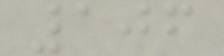106
